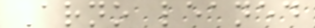Arno leaned
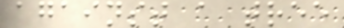against a tree
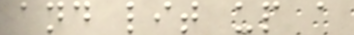and lit up a
